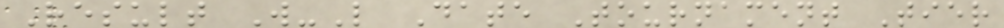Result W-L Date Tournament Tier
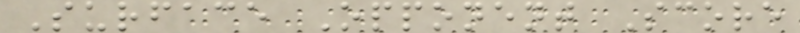Surface Opponent Score
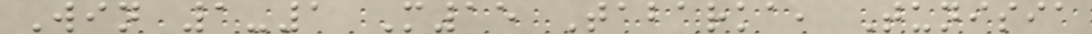Win 1-1 M15 Tabarka, Tunisia
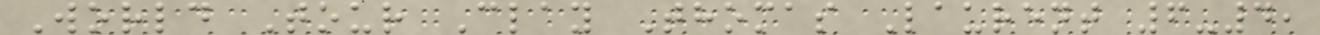World Tour Clay Thomas Laurent 6-4,
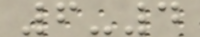6-4
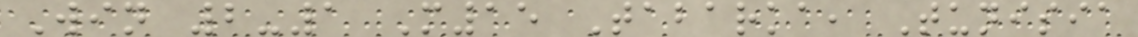Win 2-1 M15 Tabarka, Tunisia
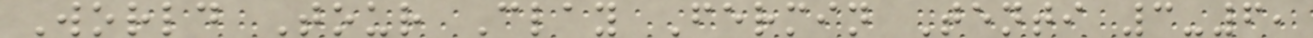World Tour Clay Fermin Tenti 3-6,
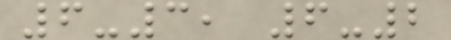6-3, 6-2
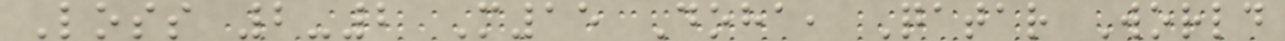Loss 2-2 M15 Doha, Qatar World
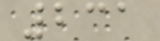231
